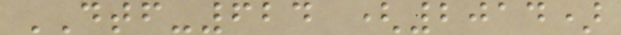DTF-624 (2014)
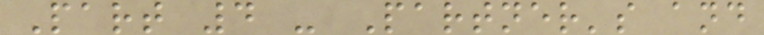Part 4 - Partner's and
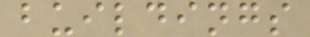buildings
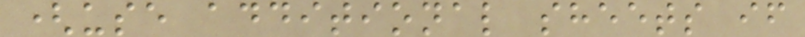(use additional sheets if
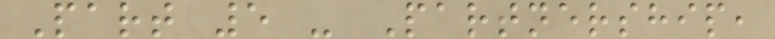Part 5 - Partnership,
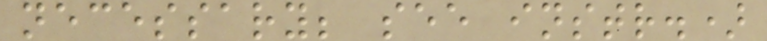necessary; see instr.)
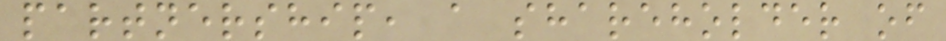partnership, a shareholder of
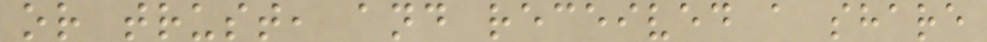or trust, and received a share
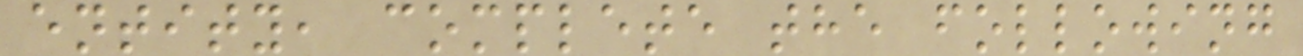entity, complete the following
